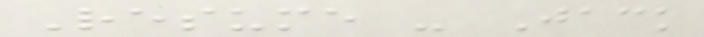Resume - Jack
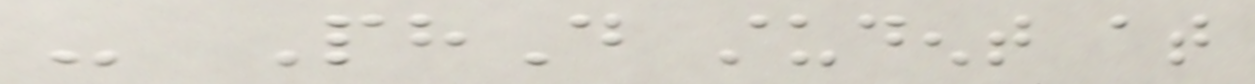- PhD student at
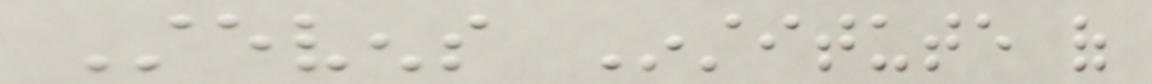Stevens Institute of
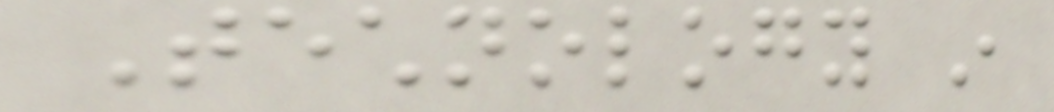Technology in
